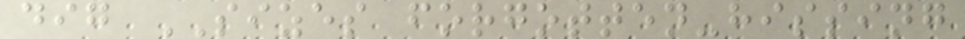dig SIZES forgotten-hissing
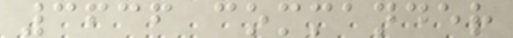3636 commander
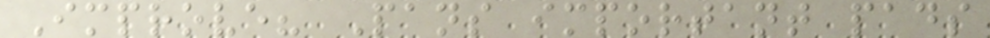Improve? Pans important pads
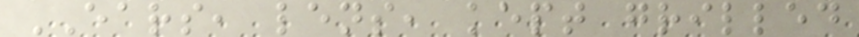EARS, lens, kept grilled
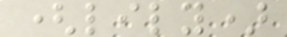(lily)
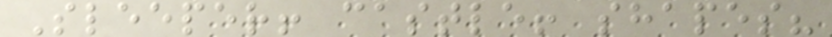Sleeper! castle! shapes?
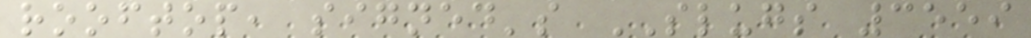rooftop, signed's SLUGS 3559
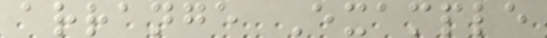arrange Example
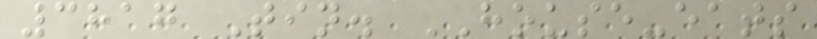3817 Tin. HOUSE-eats
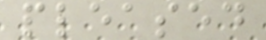pleased
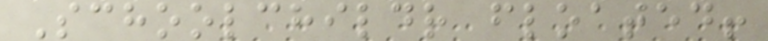Schoolchildr floated!
